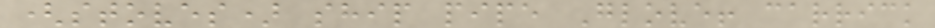(stoves) ship pipe Glove! carrick
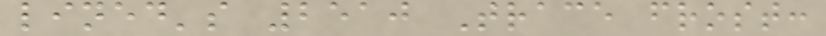lined's 2510 Trace frost:
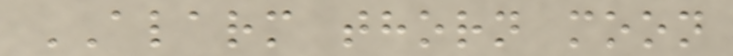ALARM thorn moon
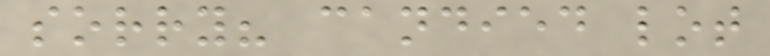sorry? candied lot
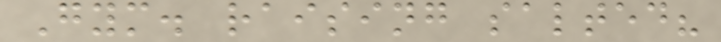Gym. raising salted?
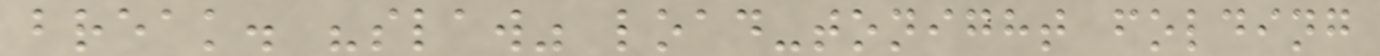break. "slaw" load-tonight folding
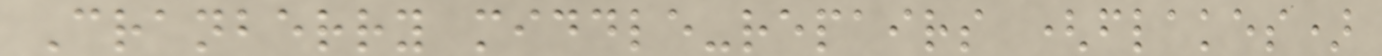Cranberry middle-repairs (flakes)
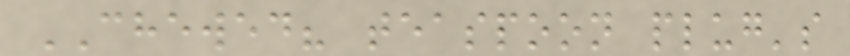CHEWED? teaspoon plug's
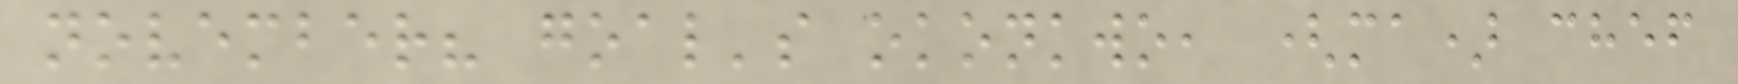november? goal's okonkwo, (ma) chef
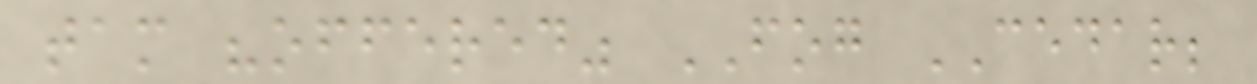tam "offered" FOG CEDAR;
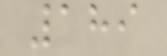189
